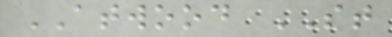ATWOOD ST
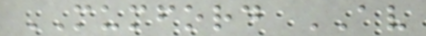MUMFORD AV
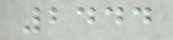2444
